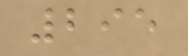295
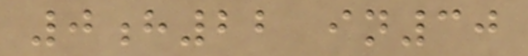0h22 in30
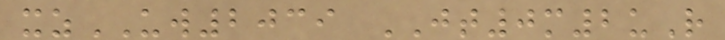xzUW2039 JT0m2uR
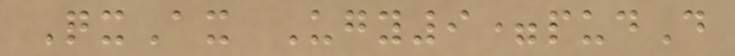QxAx Ugy9=pudD
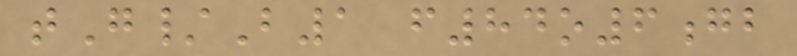tG/B1 f84o6gb
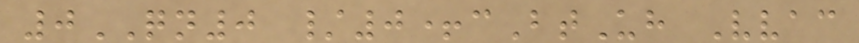0QN0 /0+cBtUh Vvac
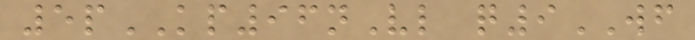5pKP96nVl q9WF
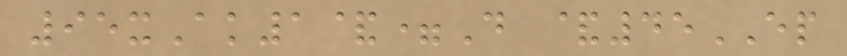95xAk1&=D &45EP
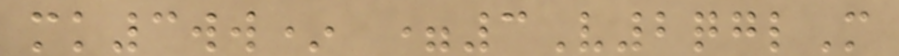mk3ww* =3V2qglM
